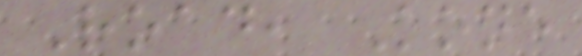Road, Kone
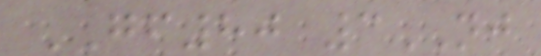GF80 3NJ
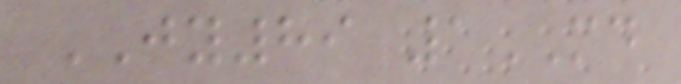JY89 1MD
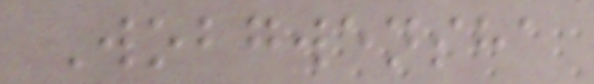Wobgwensha
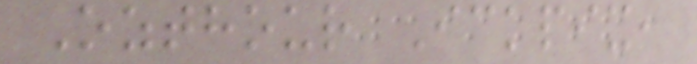Ozthour Ickpix,
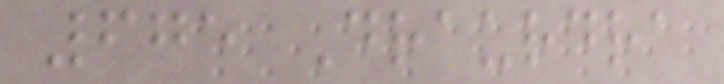675 Draurdra
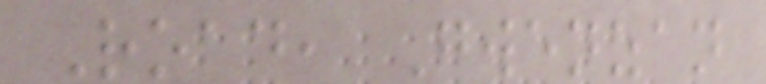Road, Gwenzan
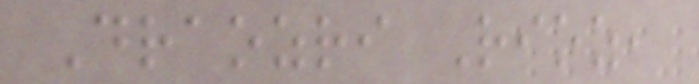Draozri Rioz,
